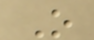O
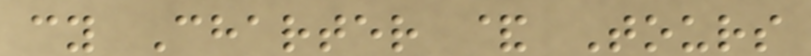cy Charter & Tours
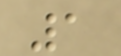1
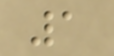1
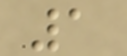1
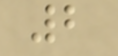2
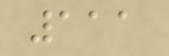111
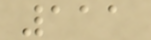111
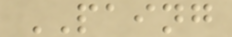PAING
